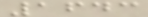1643
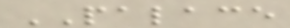PALACE
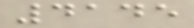4145
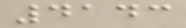4143
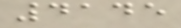4145
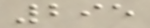295
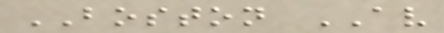BOSTON AV
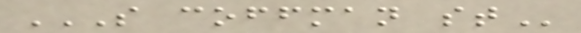S COFFMAN ST
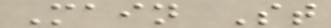Main St
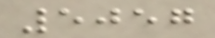5057
